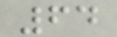64
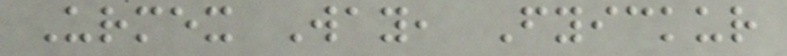Urmex Way, Fyickur
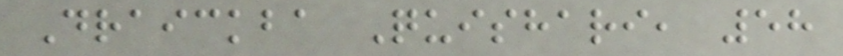Draickba Quishari, 58
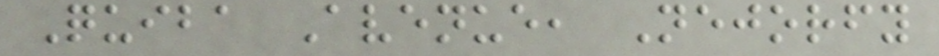Quiba Avenue, Nejorfy
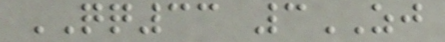QQ33 3ZJ
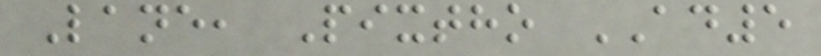Lane, Pixtho AD5
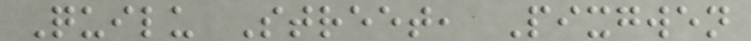Quilu Street, Pixgwen
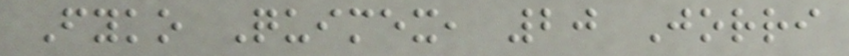Fyko Quimex, 20 Jorri
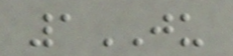1JU
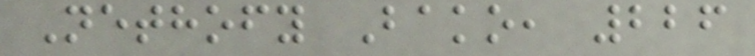Nethofy Bako, 226
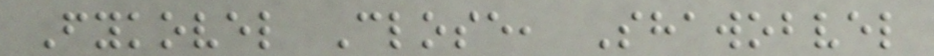Fykovel Close, Shawobvel
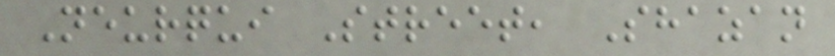Neurqui Street, Shazan
